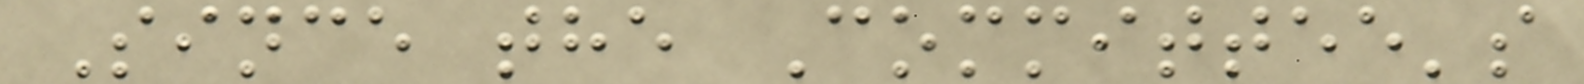Since the Committee's
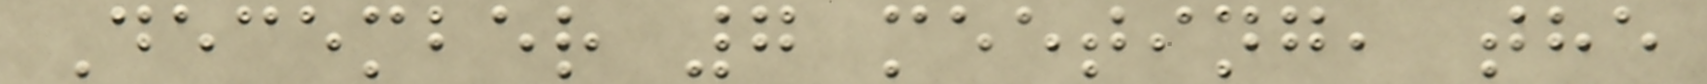December 7 meeting, the
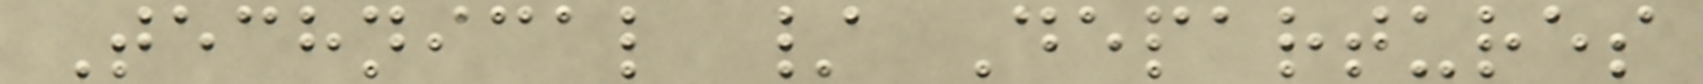Technical / Departures
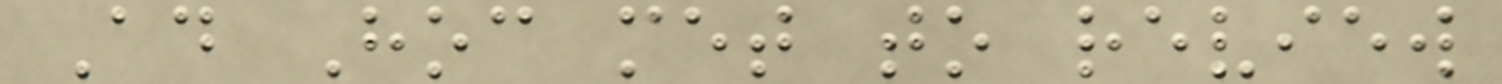Ad Hoc met to review
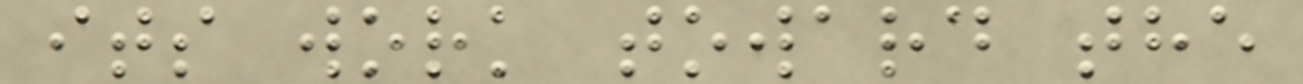its work toward the
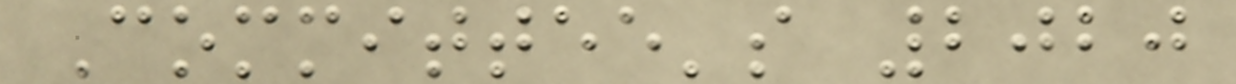Committee's 2020
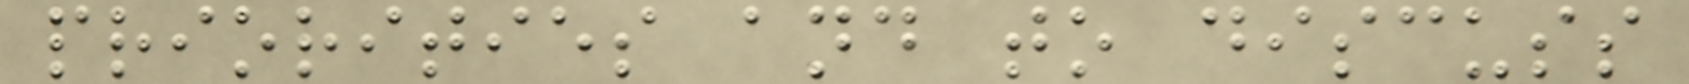priorities and to discuss
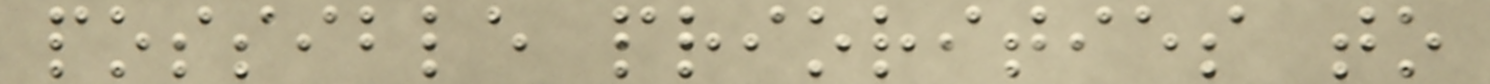possible priorities to
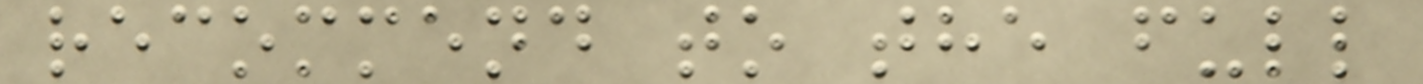recommend to the full
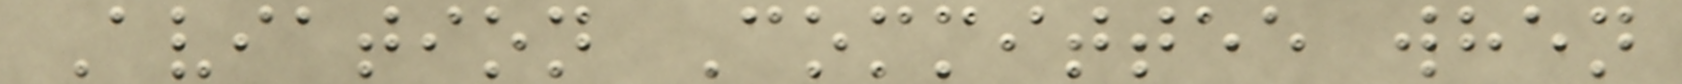Aviation Committee when
